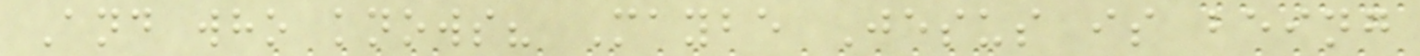And who knows? Maybe Jesus is being
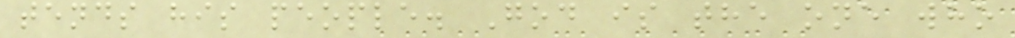tends his people. God is the one who
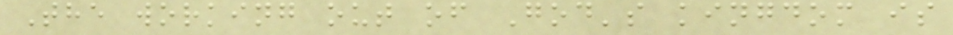The working out of God's kingdom is
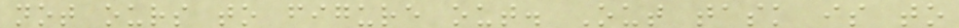not ours to figure out. Out task is to
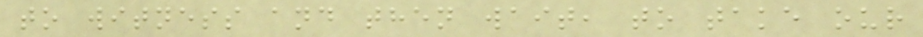to witness and then wait, to take our
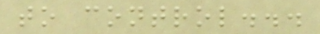to control...
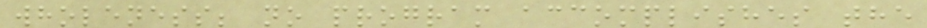wholeness; no program accomplishes the
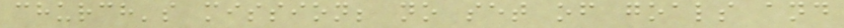church's mission; no set of goals and
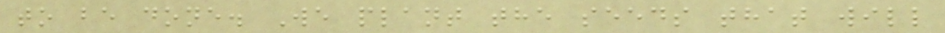to be done. We plant the seeds that will
